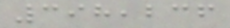398,236
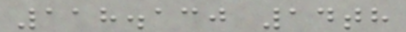118.130 14th
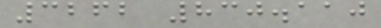3262 830.110
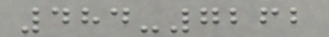484-7262
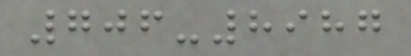706-8987
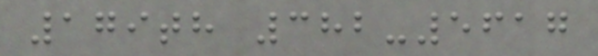179th 382-5617
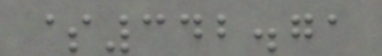$342.71
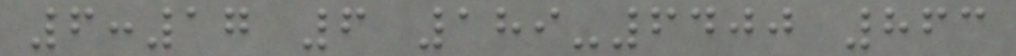6:17 6 189-6400 863
